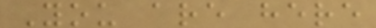You are here
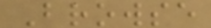Browse
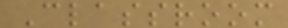Classroom
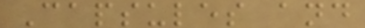Capsules and
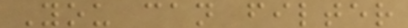You can filter
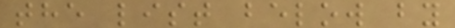the list below by
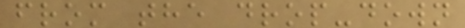from the drop-down
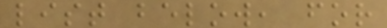list below, for
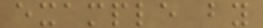example by
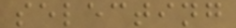selecting
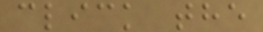click the
